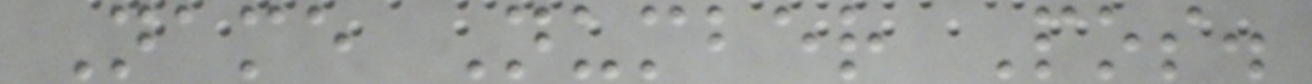Name Number Pos.
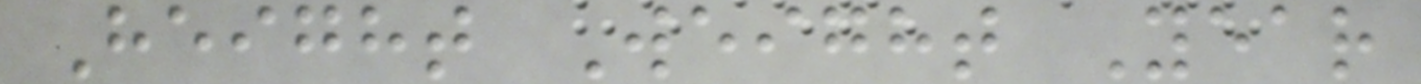Height Weight Year
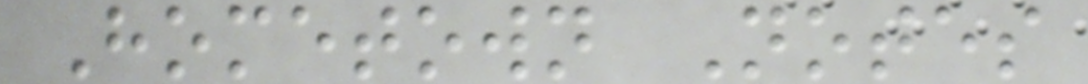Hometown Notes
